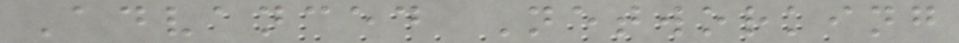Advanced Networking
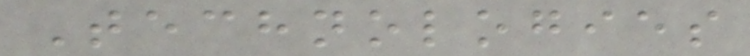Technologies
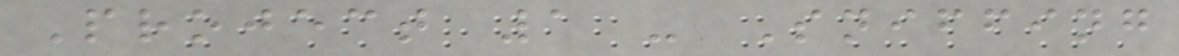Project 1 - Sniffing
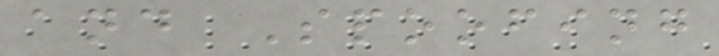and Spoofing
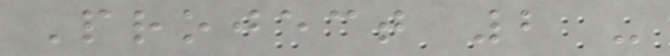Project 2 -
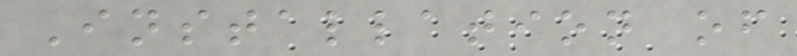Installation of
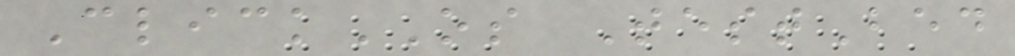ClickOS TestBed
